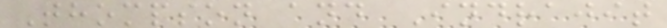Thompson and Indrajit
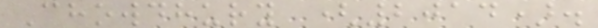Chowdhury (2014).
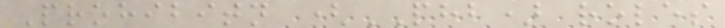Prohibitn (PHB) roles
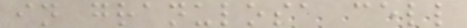in granulosa cell
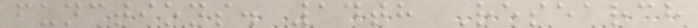functions. 14th Research
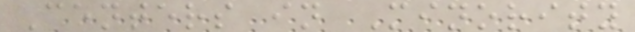Centers in Minority
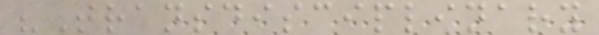"Transdisciplinary
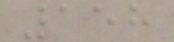158
